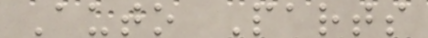Auto Parts
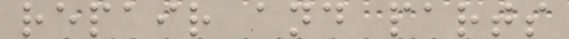repair and parts
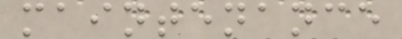maintenance
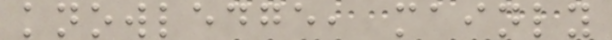knowledge, mainly
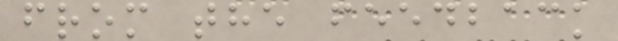from the feedback
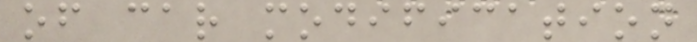of car modification
